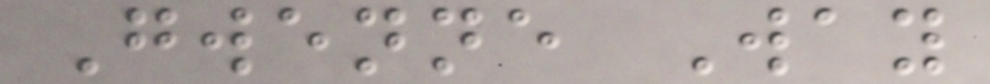Gwenne Way
